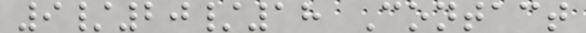9/20/18 Contact
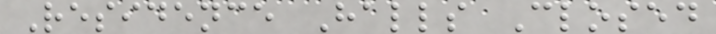Residence Halls Closed
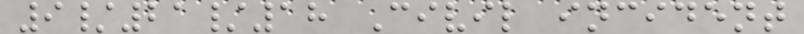9/21/18 Civil incident
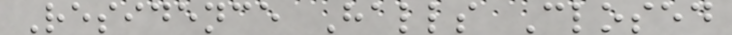Residence Halls Closed
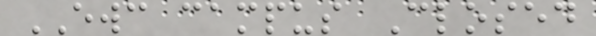EWC campus Closed
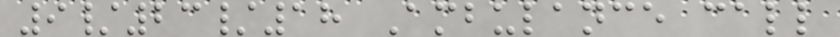9/23/18 Ambulance call
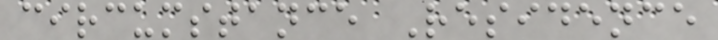circumstance Residence
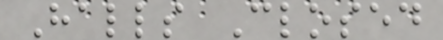Halls Closed
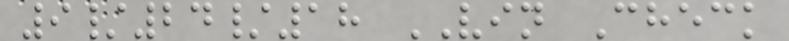9/24/18 VIN Check
